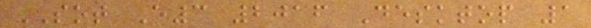SOT E3 2016 Desktop 1
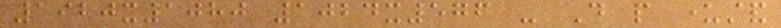1920x1080 1024x576 - Do people understand
